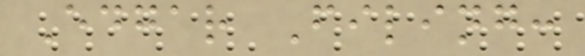Edgar Filing:
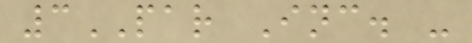3PAR Inc. -
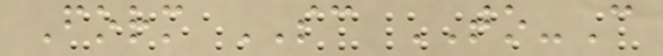Form SC TO-C
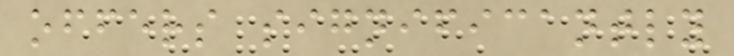offers significantly
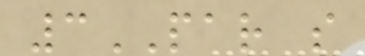3PAR s
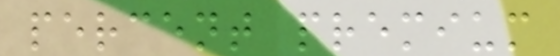percent premium
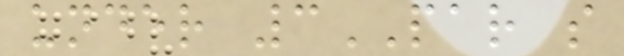under 3PAR s
